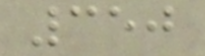350
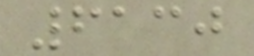6130
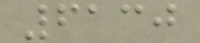6130
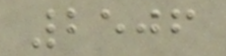2506
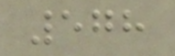578
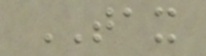TAX
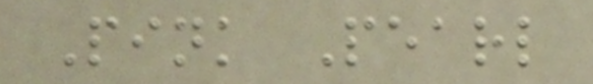Pink Pearl
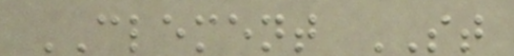CLEMENT ST
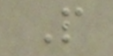P
